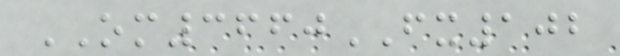OM3660FX102
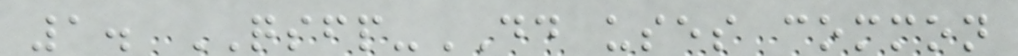1. QSFP-DD uses common
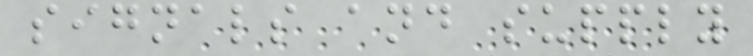signals and supply
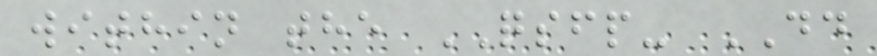within the QSFP- DD
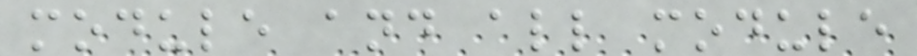module and all module
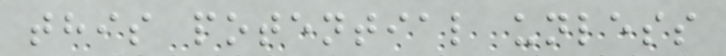this potential unless
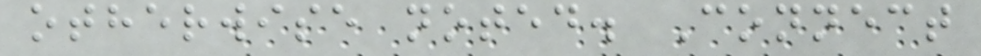otherwise noted. Connect
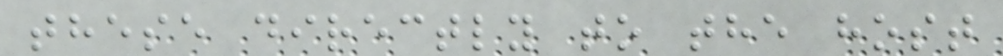these directly to the host
